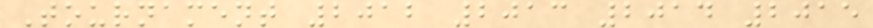Tournament 2012 2013 2014 2015
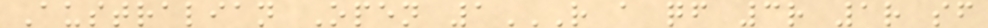Australian Open 1R A QF 3R 1R SF
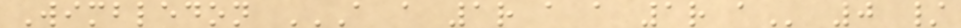Wimbledon A A 1R A A 1R A 0 /
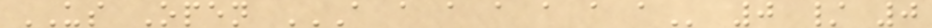US Open A A A A A A A 0 / 0
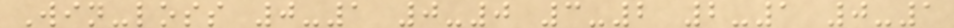Win-loss 0-1 0-0 3-2 2-1 0-1
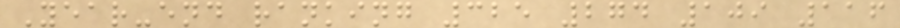Year-end ranking 325 274 109 116
